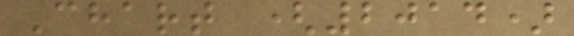Chart (2014)
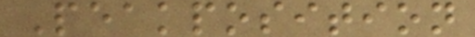Peakposition
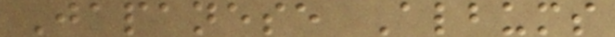Japanese Albums
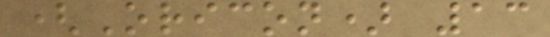(Oricon) 13
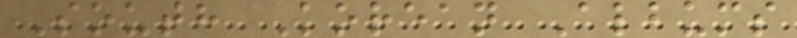South Korean Albums
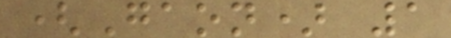(Gaon) 1
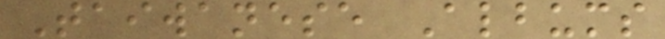Taiwanese Albums
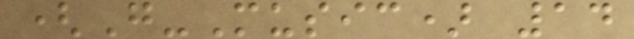(G-Music) 14
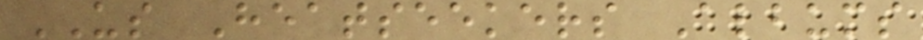US Heatseekers Albums
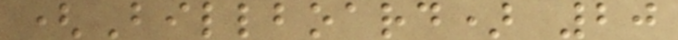(Billboard) 20
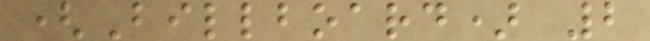(Billboard) 2
